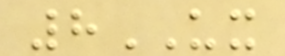8UX
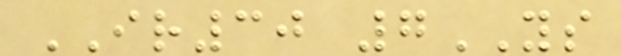IR30 7YS
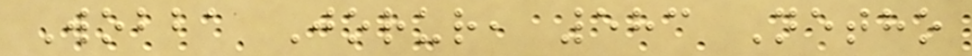Wobba Jorur, 583 Netho
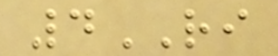4RI
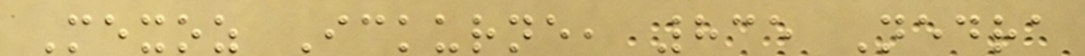Mexoz Ickurne, 835 Nedra
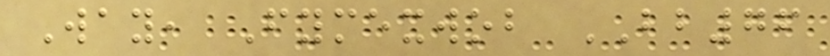Way, Fymexwob BB76
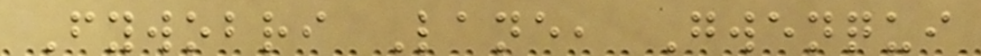Fywobri Lane, Gwenqui
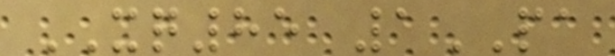XQ85 1PA
